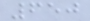650
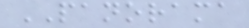PANORAMA
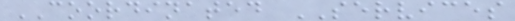COORDINATED SERVICES
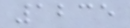1235
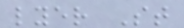lyer St
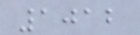1012
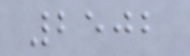2502
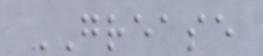GREASE
